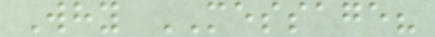Why MESSAGE?
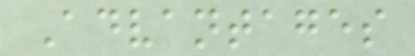Advantages
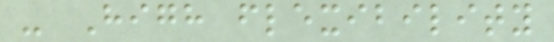- High flexibility
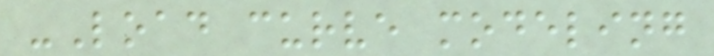-Load curve modeling
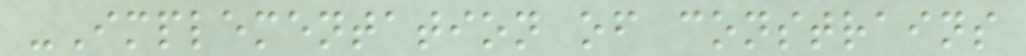-Implementation of constrains
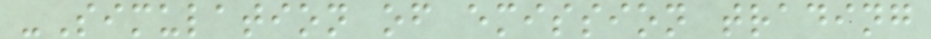-Simulation of emission trading
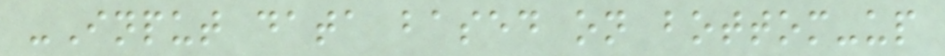-Input data based on bottom-up
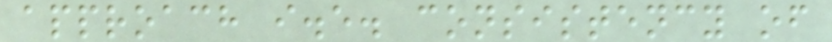approach i.e. consistency of
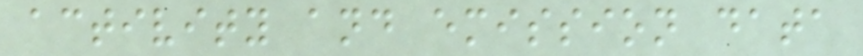activity and emission data
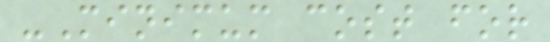-Minimum cost for
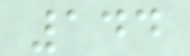144
